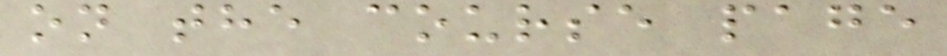on the course page
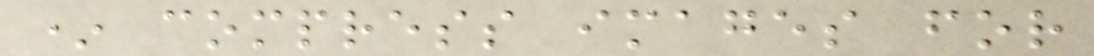* compress images for
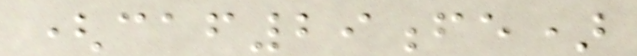(caf29fe)
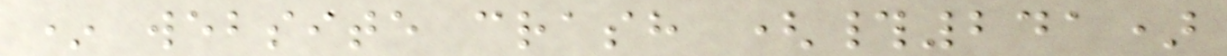* website crash (#241)
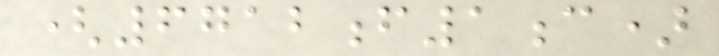(6712f1c)
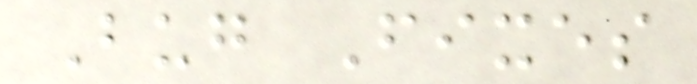Bug Fixes
